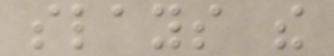slays the
